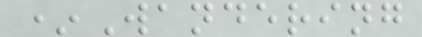*Wandering
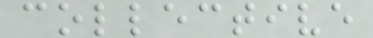collective
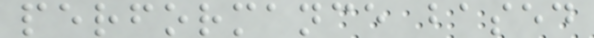performance based
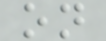on
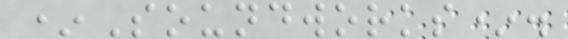*Soundworks*.
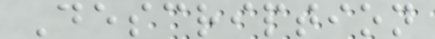Description
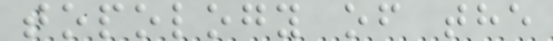topology of the
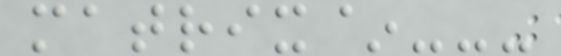matrix~---
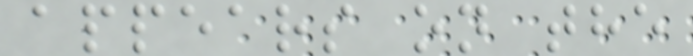appears on the
